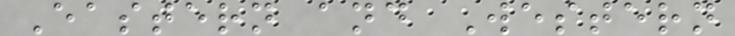Eastern and Western
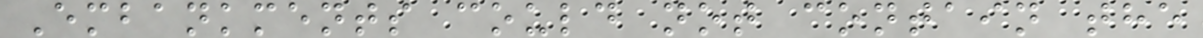Embankments could not contain the
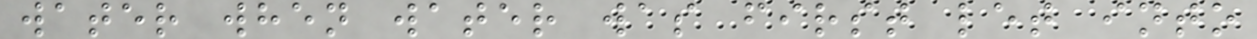water when water was first let into
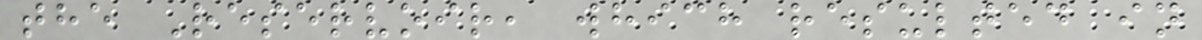the Reservoir, which resulted in
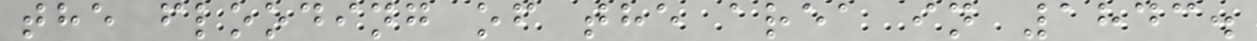the flooding of the area in 1843.
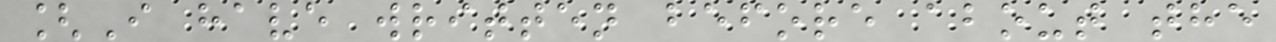[I have written before about the
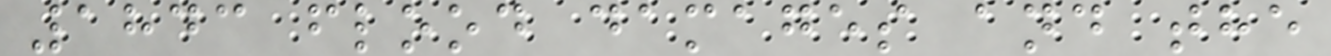1843 flood damages and the
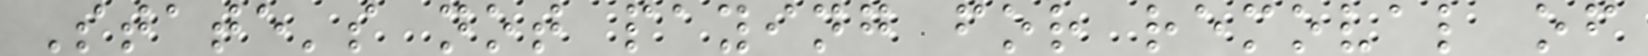State's not paying for removal of
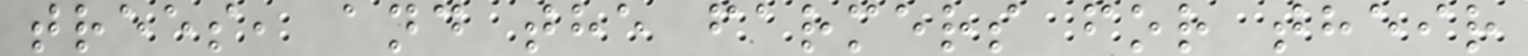trees, and the farmers for their
